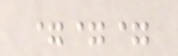===
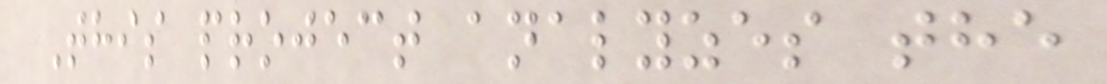This project analyzes the
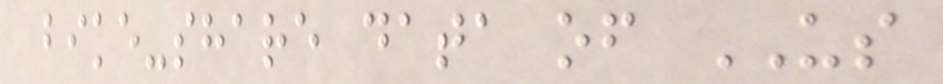bike-share data of US
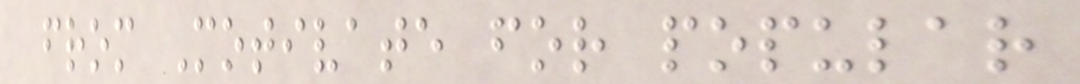from Motivate for popular
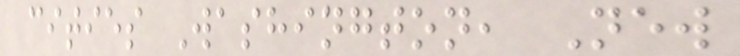cities Washington, New
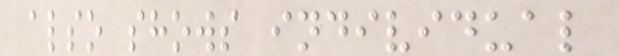also shows individual
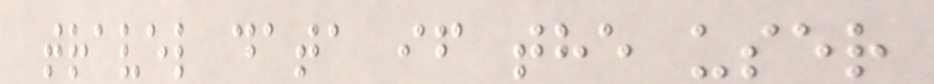travel data if the user
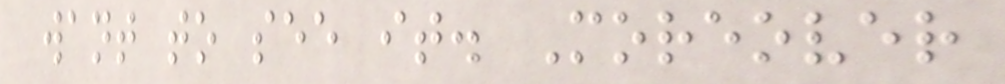want to see it. Moreover
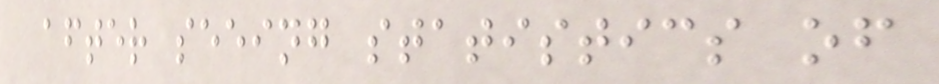after seeing statistics of
